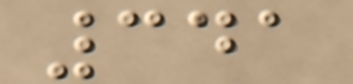341
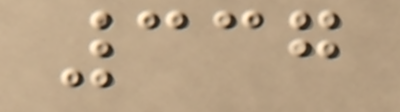337
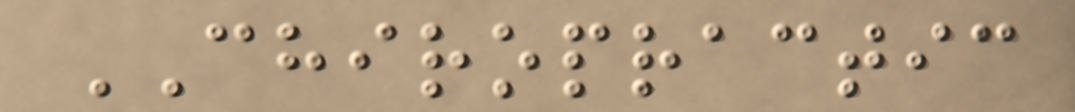CHIROPRACTIC
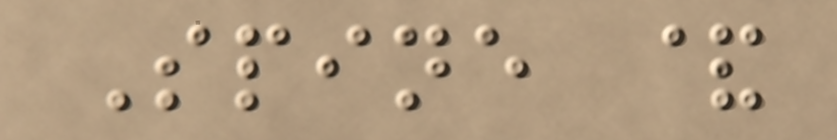Spine &
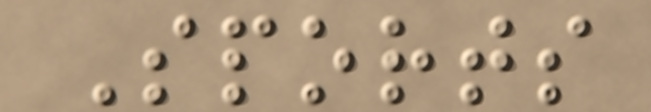Sports
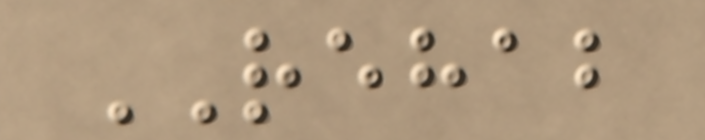REHAB
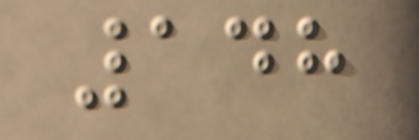148
